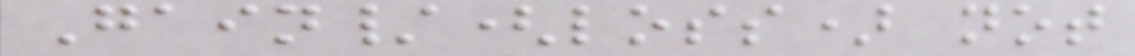Gain/(loss) not
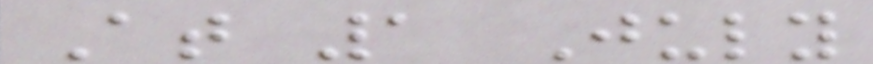At 1 July
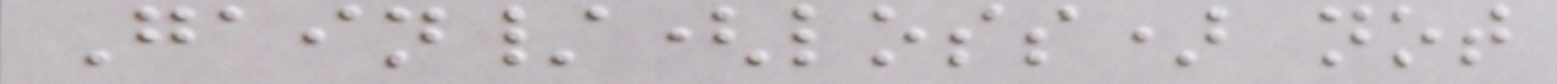Gain/(loss) not
